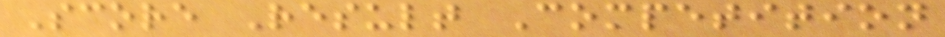Score Result Competition
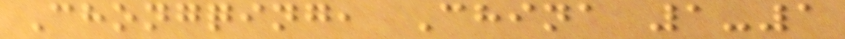Chongqing, China 1-1
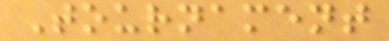Tournament
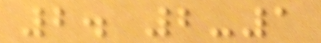2. 2-1
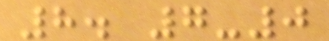8. 7-0
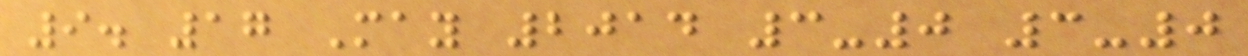9. 17 May 2014 3-0 3-0
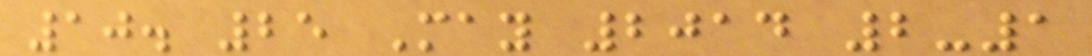10. 25 May 2014 2-1
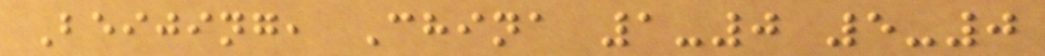Beijing, China 1-0 5-0
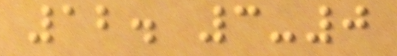12. 3-0
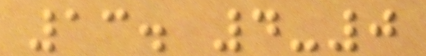13. 4-0
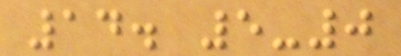14. 5-0
